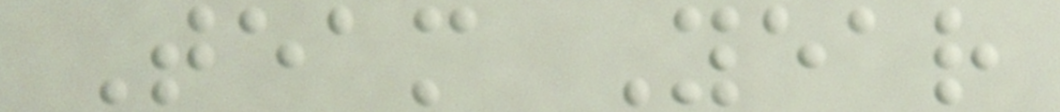Team Year
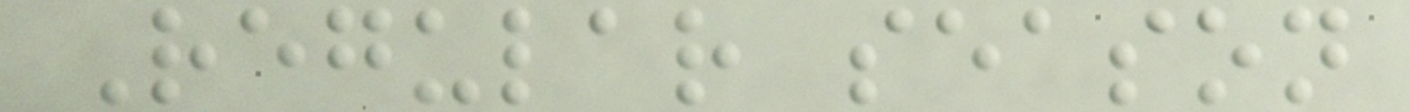Regular season
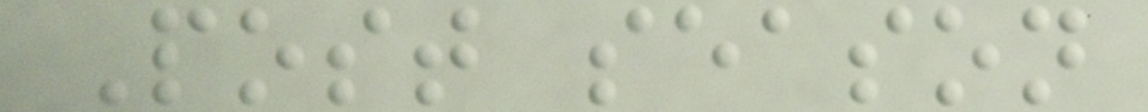Post season
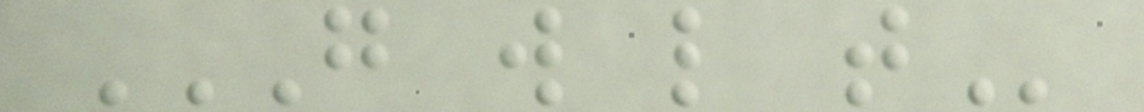G W L T
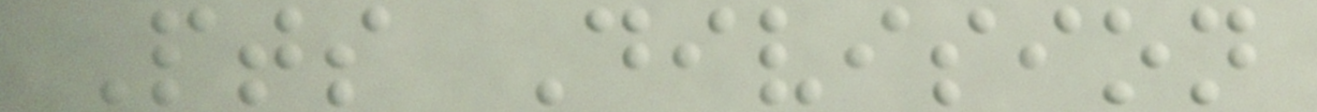Pts Division
